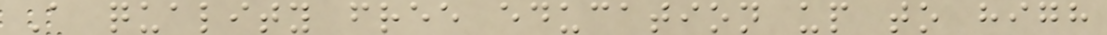A quality free education up to high
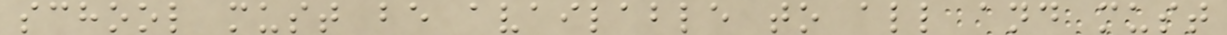school must be available to all and must
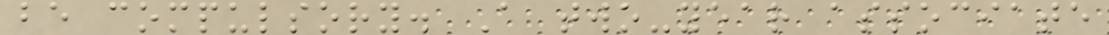be compulsory. A two-year associate
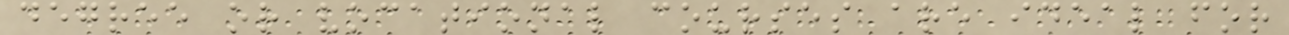degree or vocational courses are ideal for
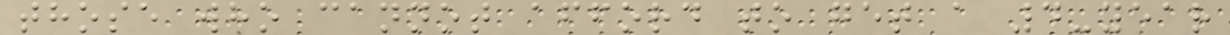those who cannot afford to get a 4-year
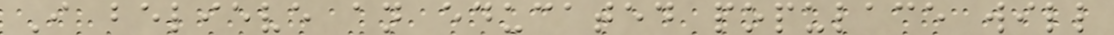I believe an educated populace will
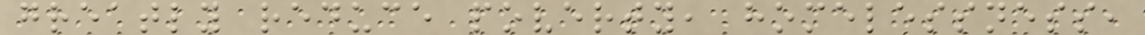greatly reduce poverty, homelessness,
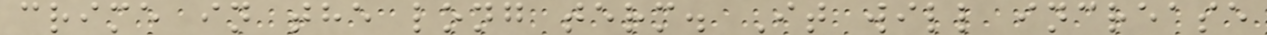crime in the long term. It will increase
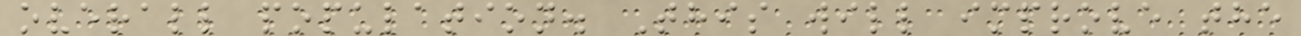overall population. This will improve the
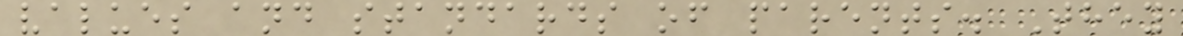values and standards of parents. They
